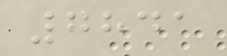7841
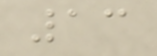13
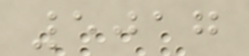5017
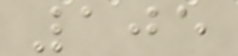105
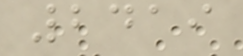2419
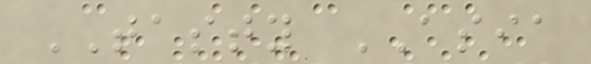TASTY ASIA
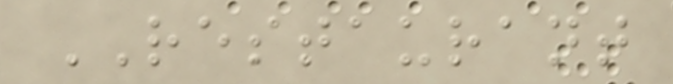RESTAURANT
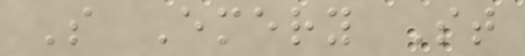S Emery St
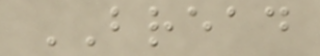BREAD
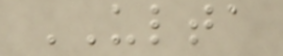ULTA
